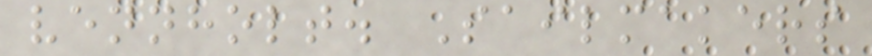vennholt. Sailmakers
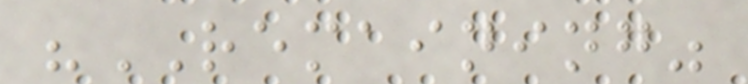"REMAINING"
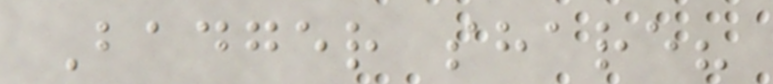Badger share?
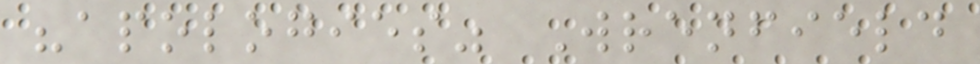"apologies" Wrenfield
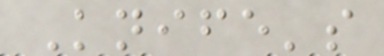Knife's
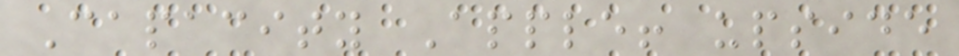Capacity Apple! upside
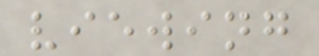viewing
